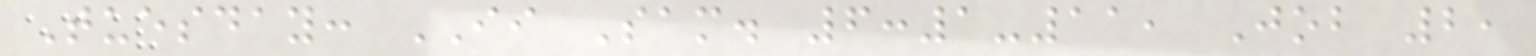Tuesday: II Sam. 6:1-11, Job 2,
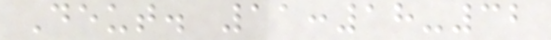Deut. 11:18-32
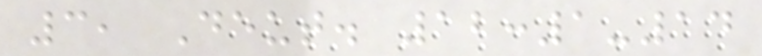3, Deut. 12:1-14
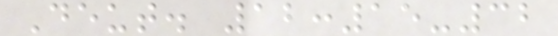Deut. 12:15-32
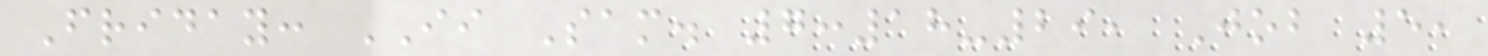Friday: II Sam. 7:18-29, Job 5,
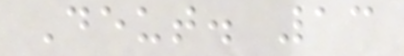Deut. 13
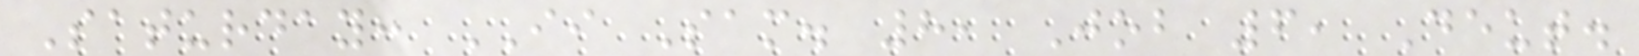Saturday: II Sam. 8, Job 6, Deut.
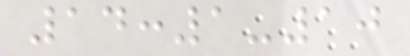14:1-10
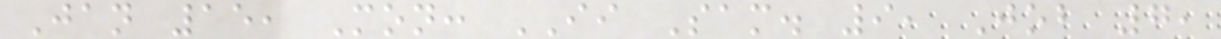Jan 15, Mon: II Sam. 9, Job 7,
